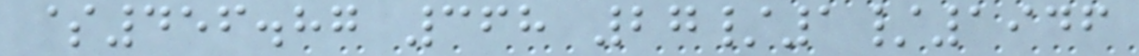$456.87 368 27/1/1946
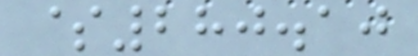$280.10
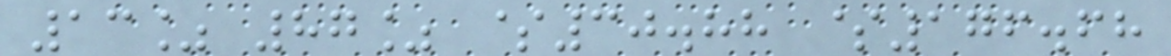13% 87% $30.88 $176.68
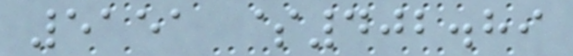5151 $402.89
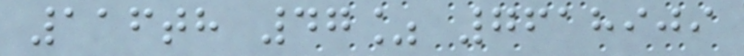116th 47% 7618909
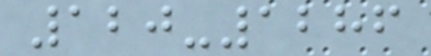120-1286
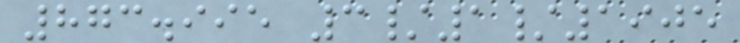873.995 3/1/1905
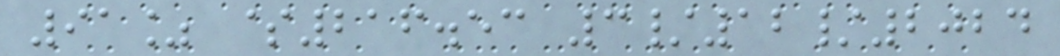91% $216.53 3/12/2024
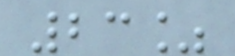23%
